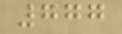777
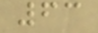63
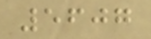5607
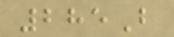285B
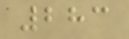283
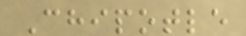Chipotle
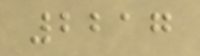2217
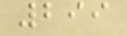299
